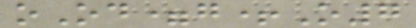oOd=g+O7
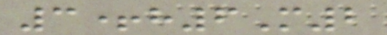3+h6M2
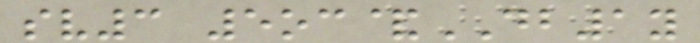sv3 5oc&DB1y
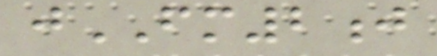jFM2j
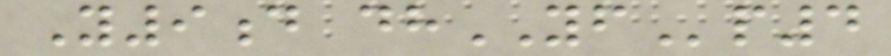Y9d dhYFp4
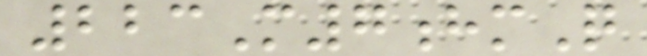223M7hmQ
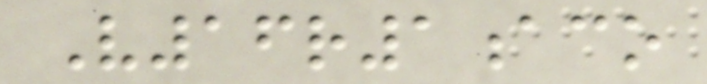V16r1aco
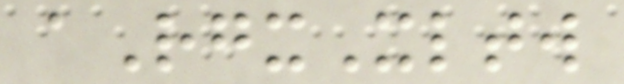aRgxXltw
